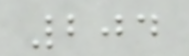204
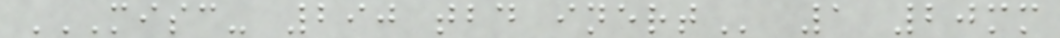MISC- 290 TBD INERT 1 20mm
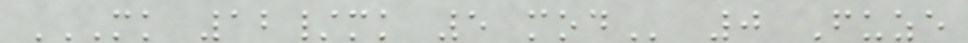MK 12/MK 5 MOD 0 Fuze
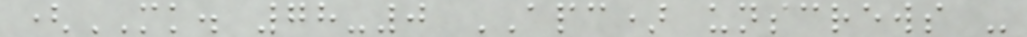(MK. 78-0 APC) unscrews -
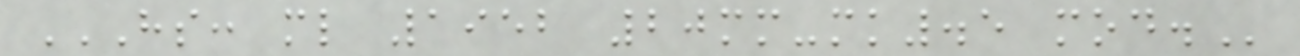HS: ML 1952 20MM-MK.5 MOD.
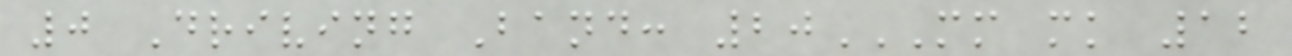0 Driving Band: 20MM MK 12
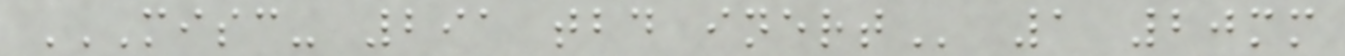MISC- 291 TBD INERT 1 20mm
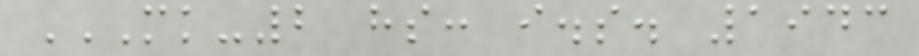MK-2 HS: I.S. 1943
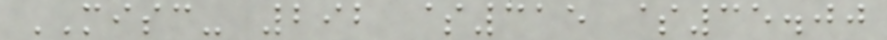MISC- 292 $315 $35.00
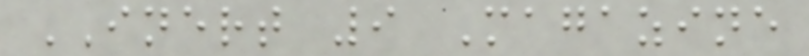INERT 9 Magazine
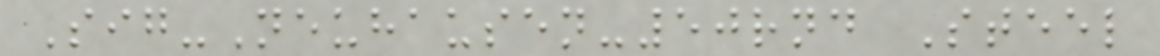Sig-Neuhausen-50rnd Steel
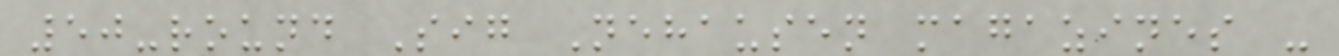50-round Sig Nehausen magazines -
